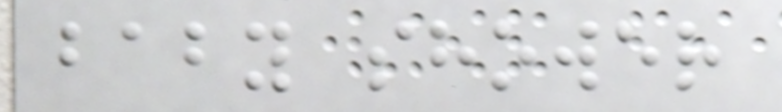baby shower
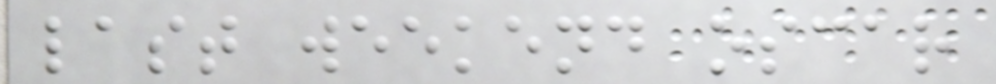last weekend oscar
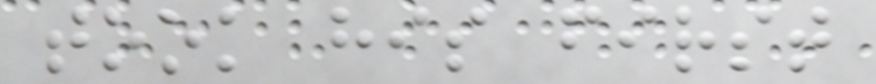took his first
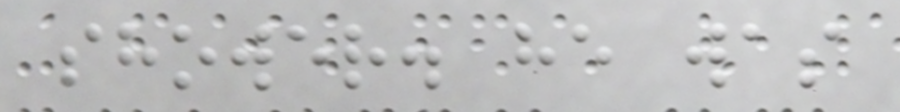shower. he was
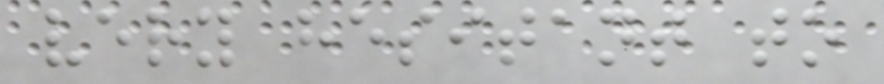very hesitant to
